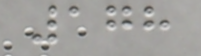178
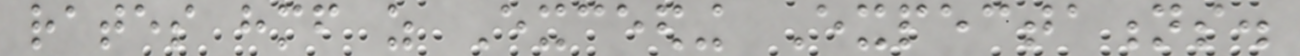rates himself as Exceeding Expectations.
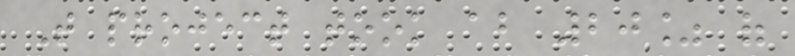That project took about 20% of
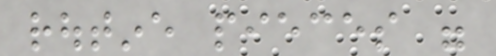routine pieces were
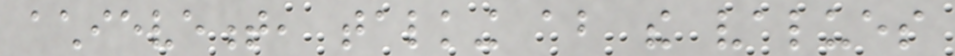achievement, talking about the values
